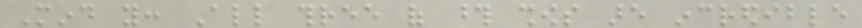Mind you: All three of those shows are incredible
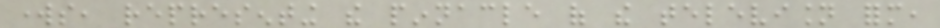works, representing the pinnacle of the television form,
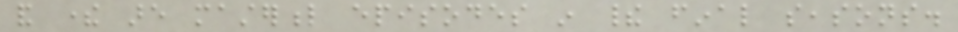and there are masterful episodes in their final seasons.
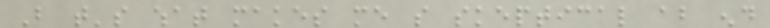But that's what makes me so skeptical about end
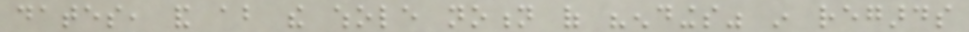dates, and about the whole notion of "endings" in regards
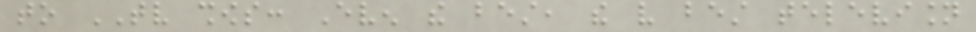to TV shows: Even the best, the very best television
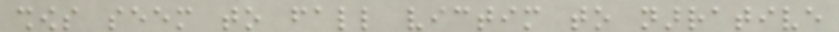shows seem to fall victim to narrative
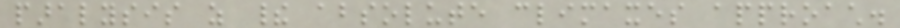paralysis as their absolute climaxes approach.
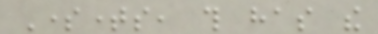Sometimes, this has the
